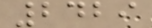2429
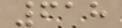618
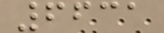6631
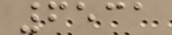6531
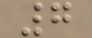7
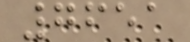7651
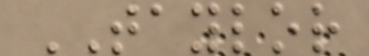TAYLOR
